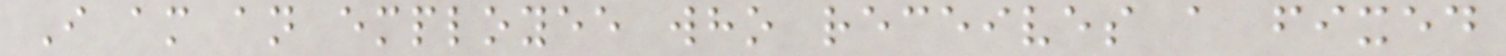I am an employee who receives a fixed
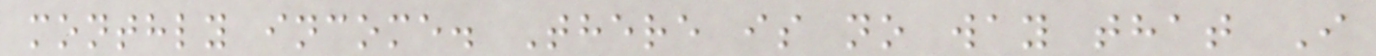monthly income. There is no way that I
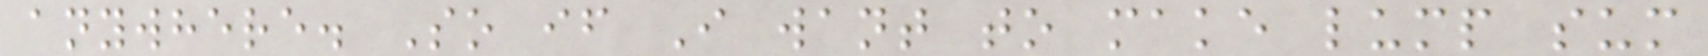anywhere. So if I want to make lump sum
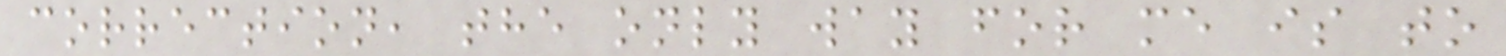correction, the only way for me is to
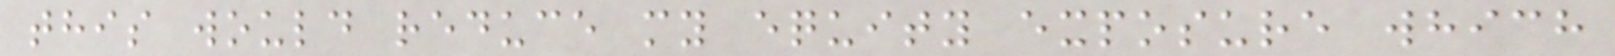this would reduce my equity exposure which
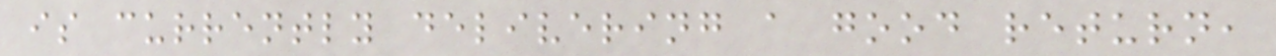is currently delivering a good return,
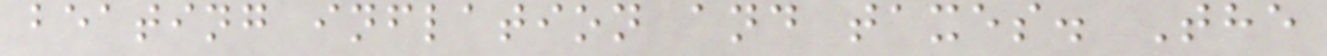beating inflation and taxes. The
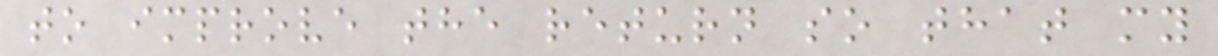to improve the return so that my
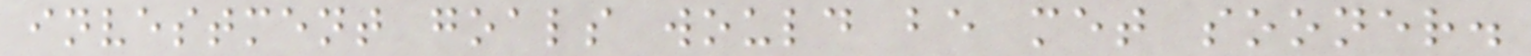investment goals would be met sooner.
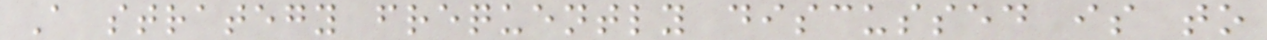A strategy frequently discussed is to
